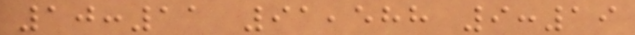10:11 91,588 9:19
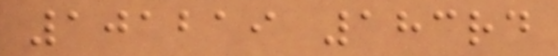101219 183rd
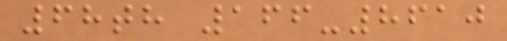68th 166-8610
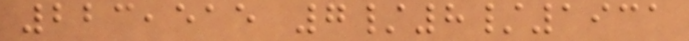223,515 7/8/1931
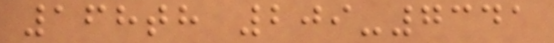168th 209-7341
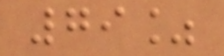79%
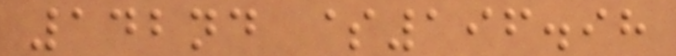142nd $196.98
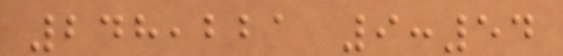248,221 9:54
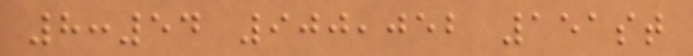8:54 900,052 151st
